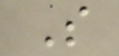S
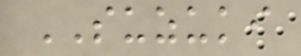SUZUKI
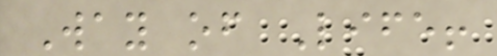Way of Life!
